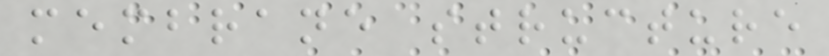membrane structure
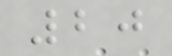20
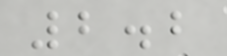2.2
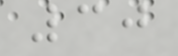30
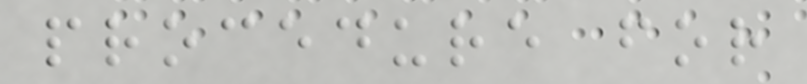procedure for
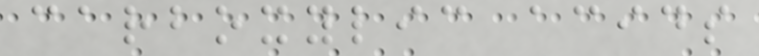carboxylic acids
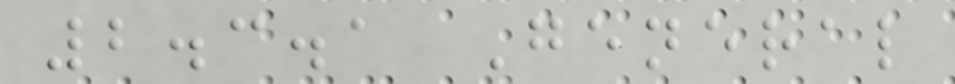2.3.1 General
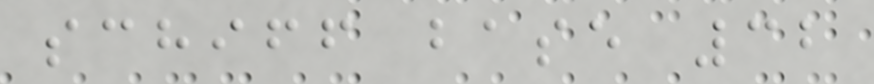schiff base 32
